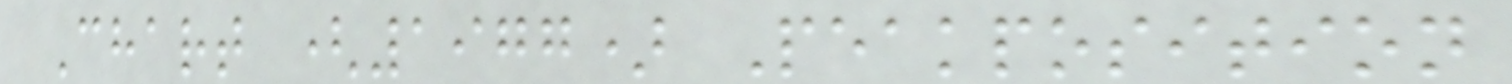Chart (1977) Peakposition
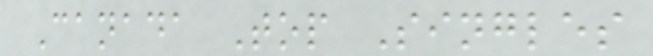Canada Top Singles
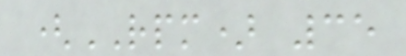(RPM) 35
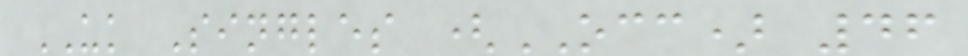UK Singles (OCC) 46
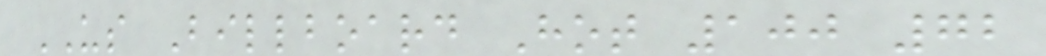US Billboard Hot 100 72
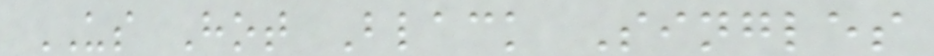US Hot Black Singles
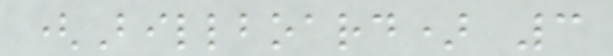(Billboard) 3
